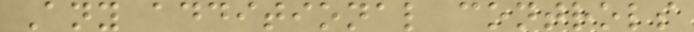Any additional controls
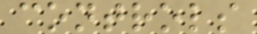controls
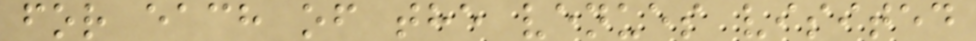for each of the venues visited
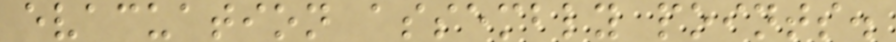evacuation assembly points.
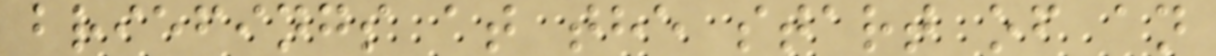briefings at the start of an
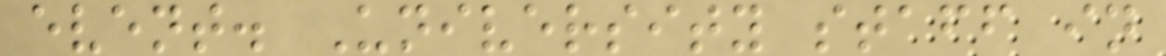event. University staff in
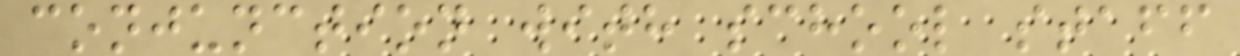conjunction with school staff
